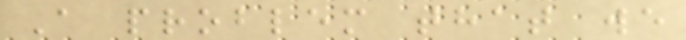A problem that we
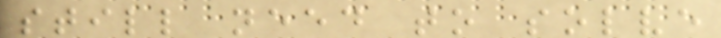still need to solve
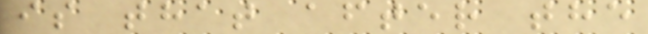is that after the
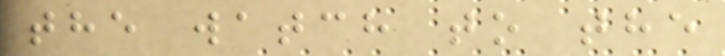the watch to the
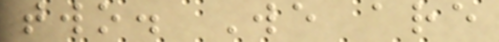two. We are
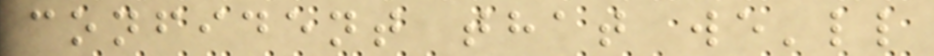confident that we'll
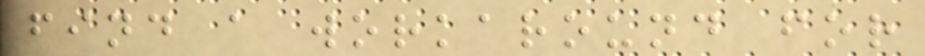find a workaround for
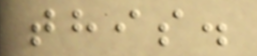this.
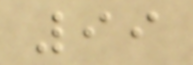99
